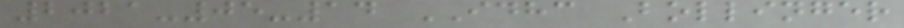2021-05-14 IDHC Bollinger
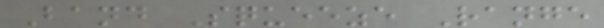Band Squeeze Range
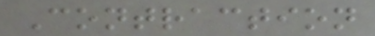Contraction
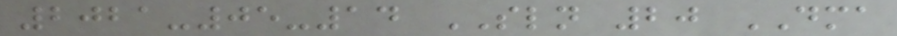2021-05-14 SLN 20 DMA
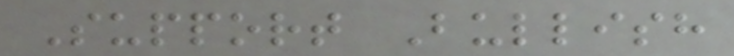Support Bullish
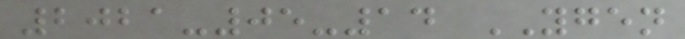2021-05-14 YGEN
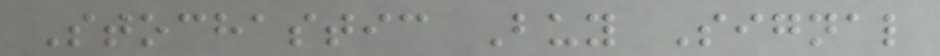Stochastic Buy Signal
